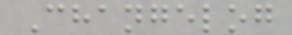Changelog
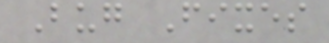Bug Fixes
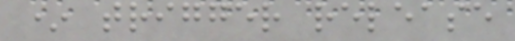* trigger release
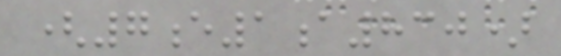(7e1a830)
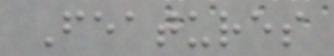Features
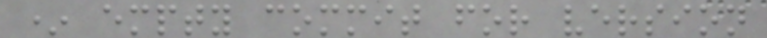* empty commit for version
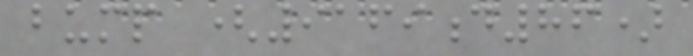bump (9169d86)
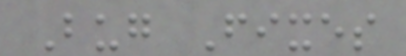Bug Fixes
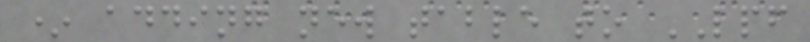* adding new table to LPF
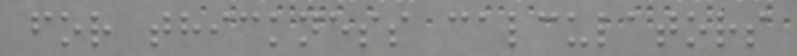for thickness calculators
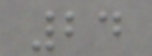24
